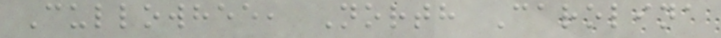Cullowhee, North Carolina
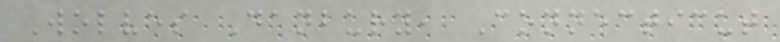Wolves Danbury, Connecticut
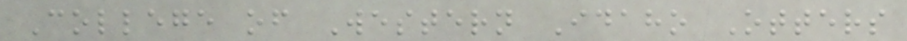College of Western Idaho Otters
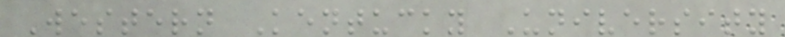Western Kentucky University
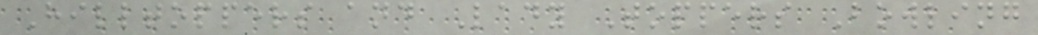Hilltoppers and Lady Toppers Bowling
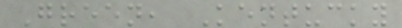Green, Kentucky
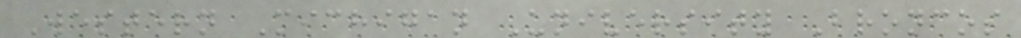Western Michigan University Broncos
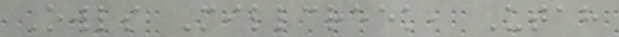Owls Millcreek, Utah
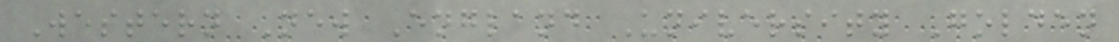Western New England University Golden
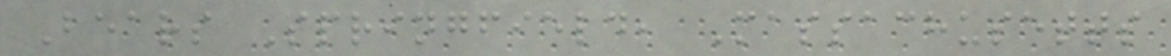Bears Springfield, Massachusetts
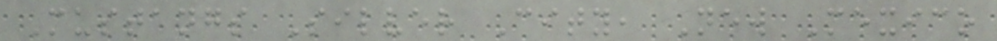Mustangs Silver City, New Mexico
